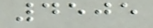4505
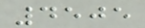4505
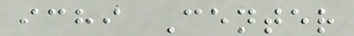ichi Center
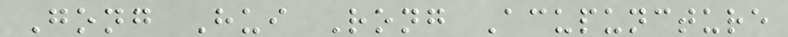Gong Hui Rong Acupuncture
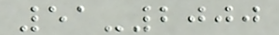51-2000
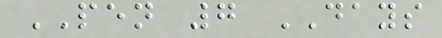PEN 7 DAYS
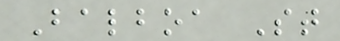Balboa St
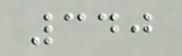340
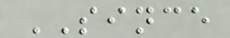SINCE
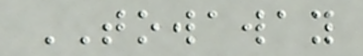TOWAWAY
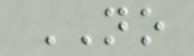NO
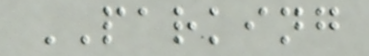PARKING
